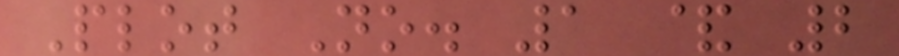Plot No. 1 & 2
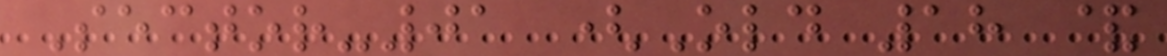Sector-01 (Old 18 &
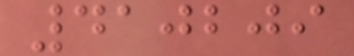410209
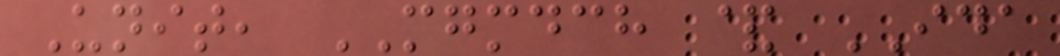Unit, MGMDCH & IDA
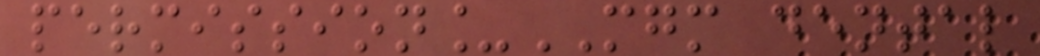permission_MGM dental
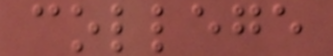college
